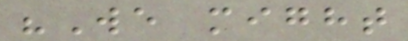"We might
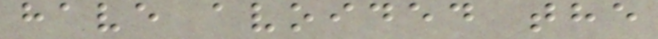have avoided the
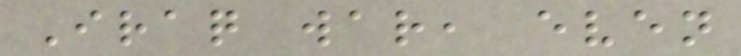Iraq war, even
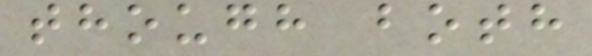though both
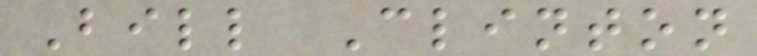Bill Clinton
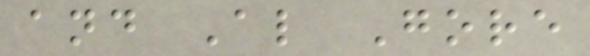and Al Gore
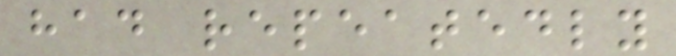had repeatedly
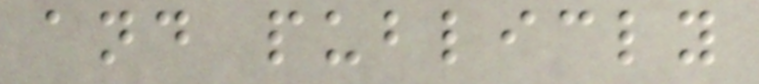and publicly
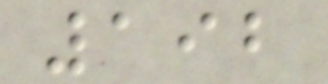192
